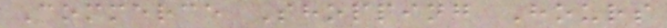Commerce Shopping Hours
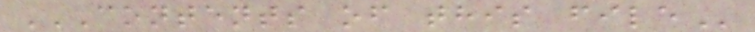CONTENTS OF THIS FILE
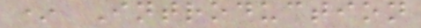* Introduction
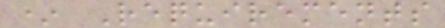* Requirements
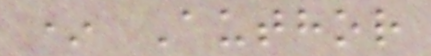* Author
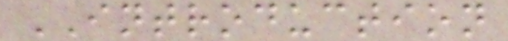INTRODUCTION
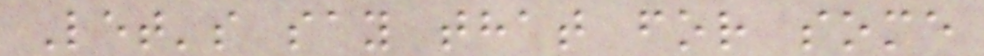Let's say that for some
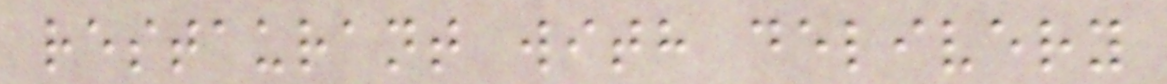restaurant with delivery
